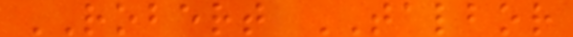ROBERT TALBOR
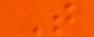T
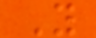Y
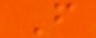F
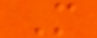M
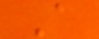A
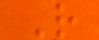R
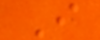I
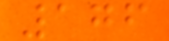176
